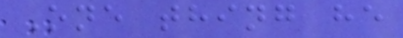One thing he
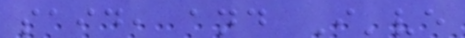said, and I've
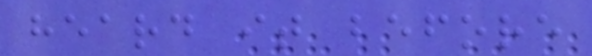heard it before
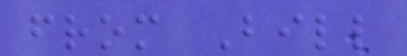from Bill
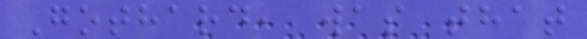Gothard, was that
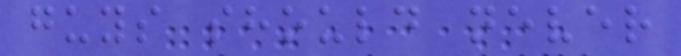guys should never
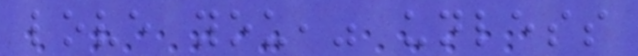love you," unless
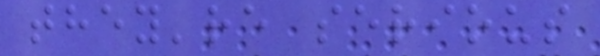they're serious
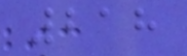218
